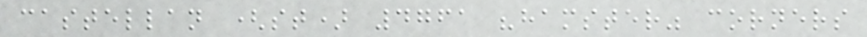castellan (st) 4761 "hamster" corners
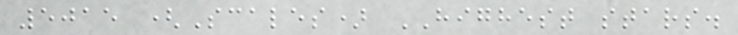5015 (Scales) HIGHEST stars.
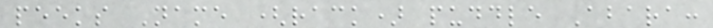peeks Name (rack) puddle Abara:
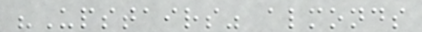"Upstairs" almonds
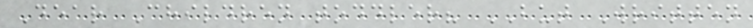Dear Children toddler? BUT Written
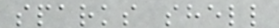sparks shell
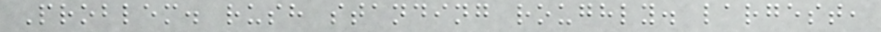Problem. rush standing roughly. largest,
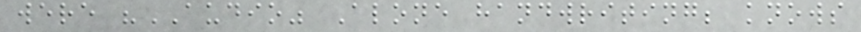were "AUDIO" Alone handwriting; knows
